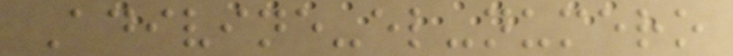Adivine-el-numero
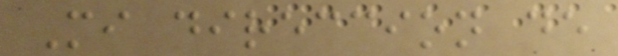Mi direccion de
